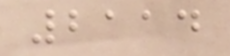2114
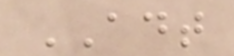ADT
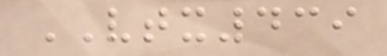VTX439
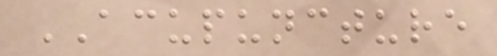ACUPUNCTURE
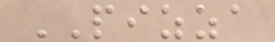PIZZA
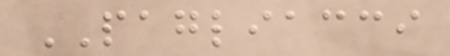PAGLIACCI
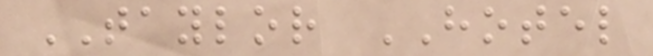TAYLOR HOTEL
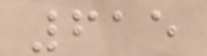615
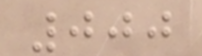000
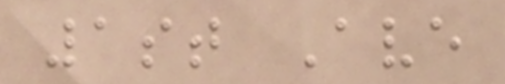1st Ave
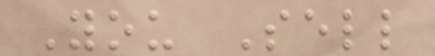You Sell
